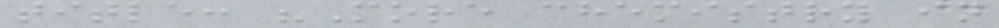title: "More chemistry in
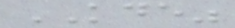KDE"
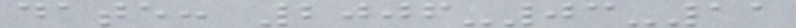date: 2006-03-11
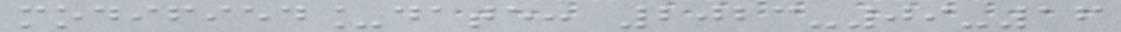modified_date: 2023-09-16
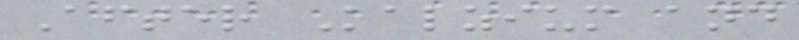After Kalzium and
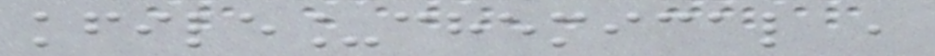kfile_chemical ,
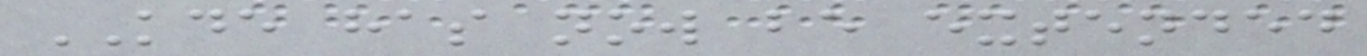KDE has now be extended
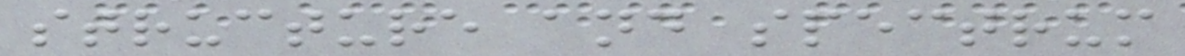structure and spectrum
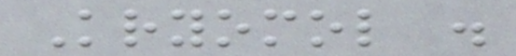Kryomol .
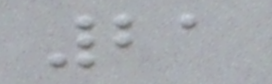21
